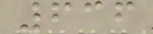636
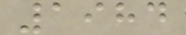1984
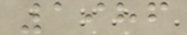1986
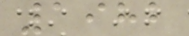1982
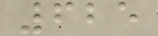625
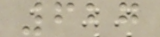627
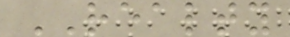REALTY
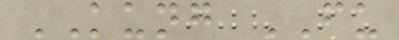KUNG FU
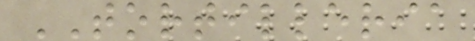TORTILLERIA
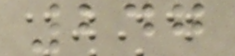247
